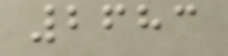2683
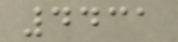4431
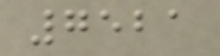7521
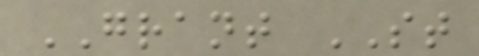GRANT ST
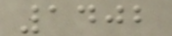1402
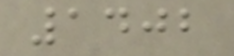1402
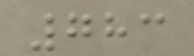783
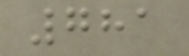781
